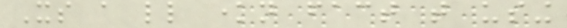Its a little known fact that using
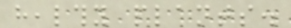healthy plants.
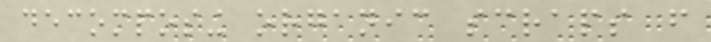decomposing organic scraps from
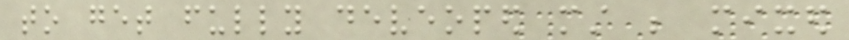to get fully deveoped must be mixed
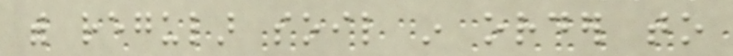with regular soil in order to
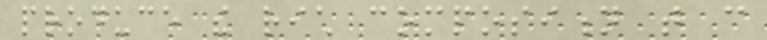produce the rich composition that can
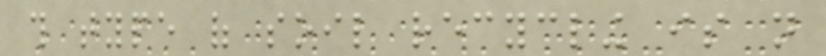this type of soil recycling is not
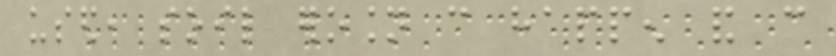used, soil erosion can happen and can
